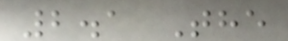2.1 The
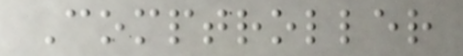Comptroller
